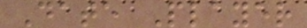Date Player
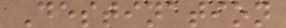Destination
